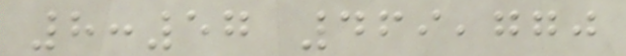8:57 469,770
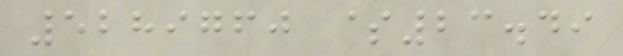5289760 $23.49
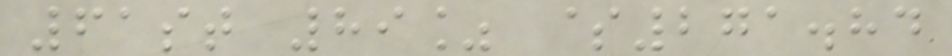61st 89% $271.84
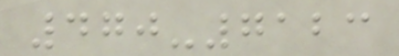470-7123
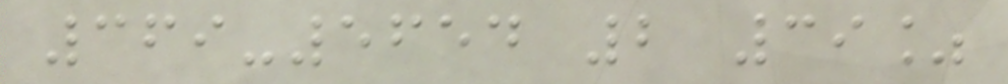369-5654 2 39%
